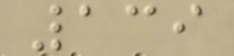139
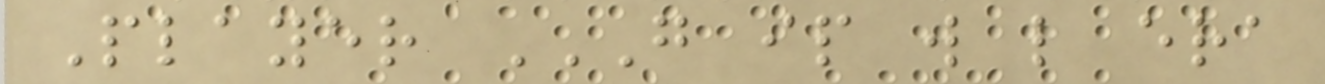Player G IP W L ERA
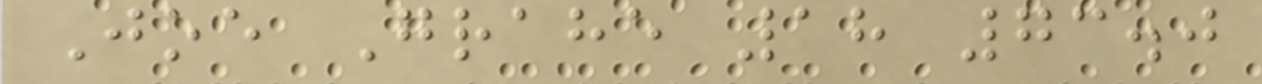Joe Grahe 18 73.0
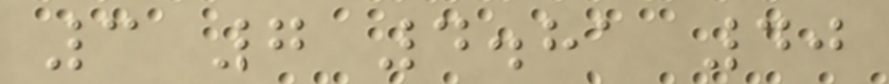3 7 4.81 40
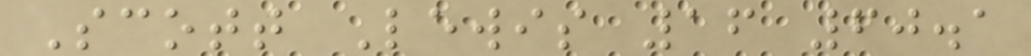Scott Lewis 16 60.1
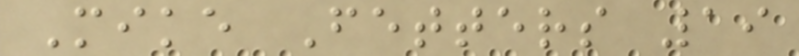Mike Fetters 19
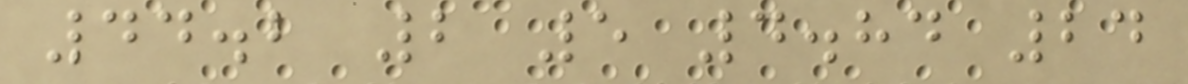44.2 2 5 4.84 24
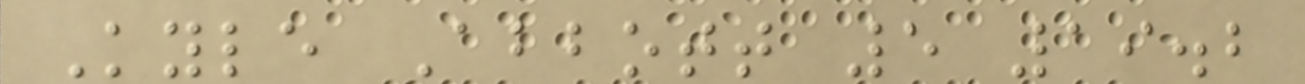Kyle Abbott 5 19.2
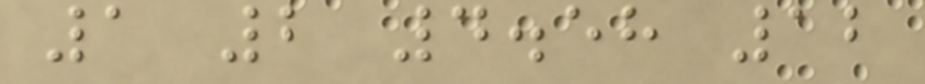1 2 4.58 12
